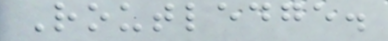Routledge.
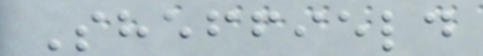Sheffield
